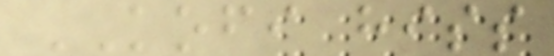KOFI hiss
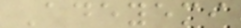Adeyemi
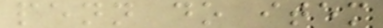penn do item
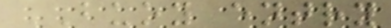BUOY entry
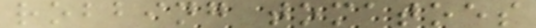robbing tomatoes
